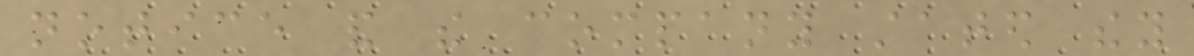notice and the company stated they
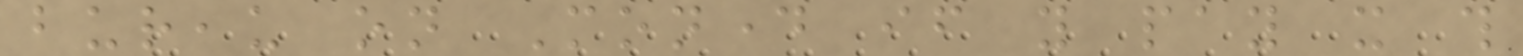bureau on Monday if you pay it this
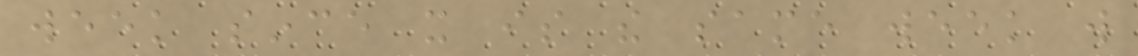week since it is the same week will
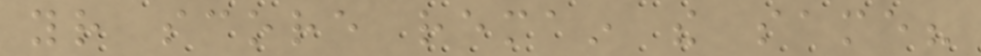your score remain the same?
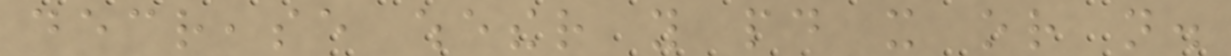decrease whether you paid it or not.
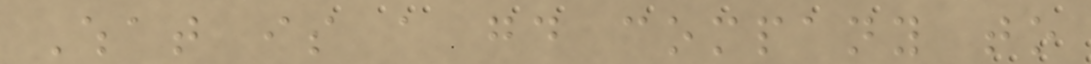What is a good company to
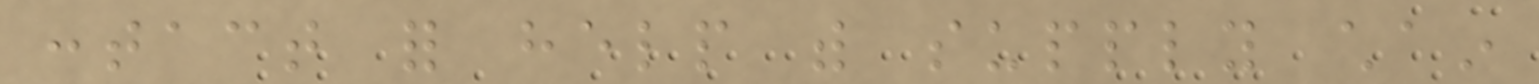contact for help with supply chain
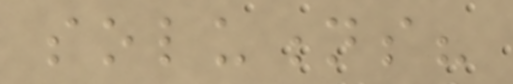solutions?
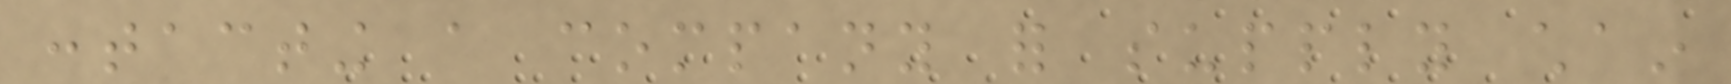contacting a company for supply chain
